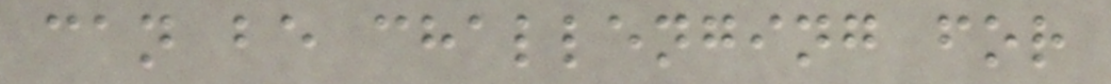can be challenging for
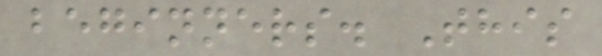beginners. This
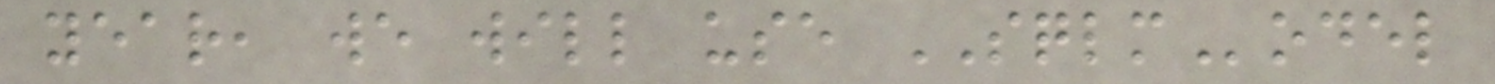year, we will use SQLModel
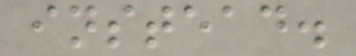instead.
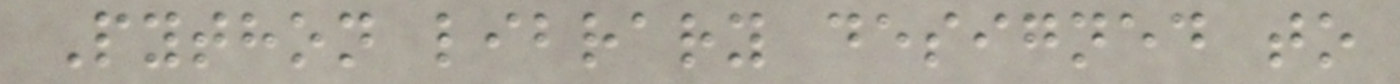Python library designed to
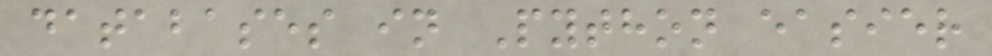databases in Python easier
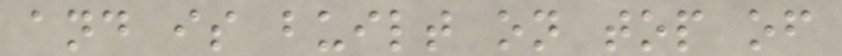and is built on top of
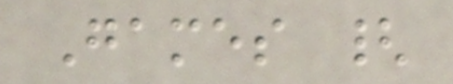Games {
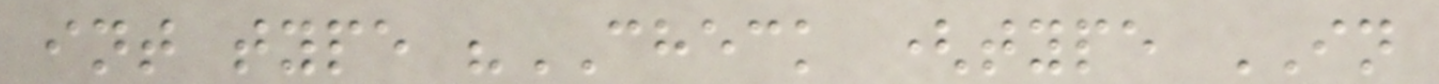int type "CHECK (type IN
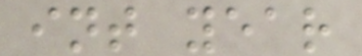int year
